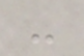-
